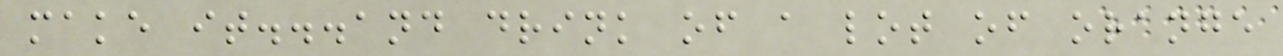make it...and drink of a lot of orange
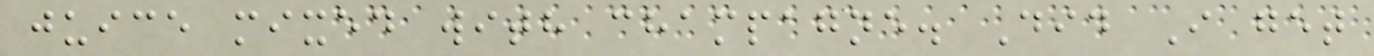juice mixed with champagne. Did I get
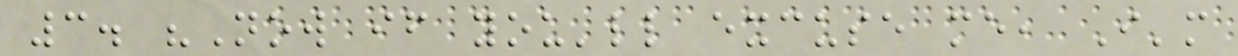3. "Now if you'll excuse me, I'm
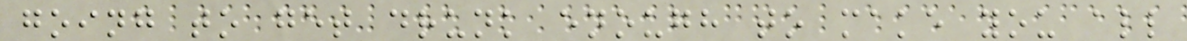going to get drunk enough to make you all
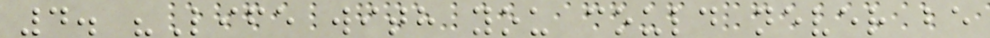4. "Life with you could never be
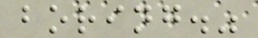boring."
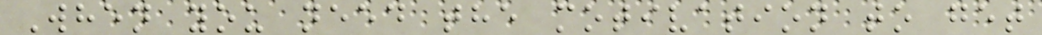When you need the motivation to get
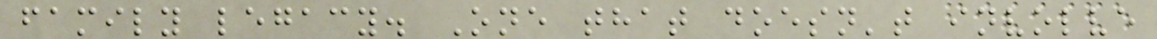family legacy. One that doesn't involve
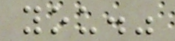you."
